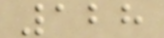128
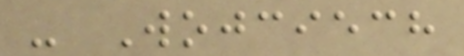- Wojciech
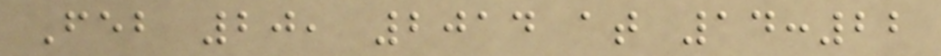Feb 20, 2014 at 14:22
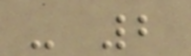- 2
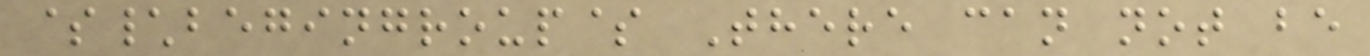$\begingroup$ There can not be
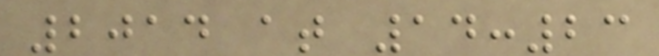2014 at 14:23
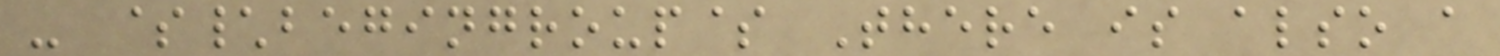- $\begingroup$ There is also a
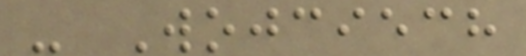- Wojciech
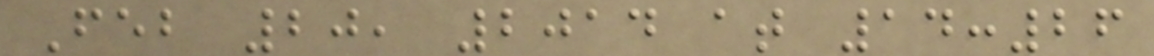Feb 20, 2014 at 14:26
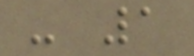- 1
